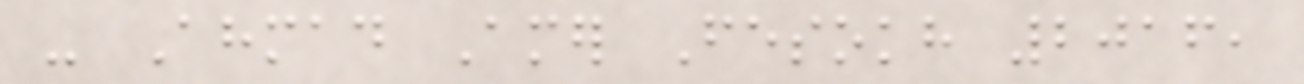- Ahmad Amer Fesokh 2016,
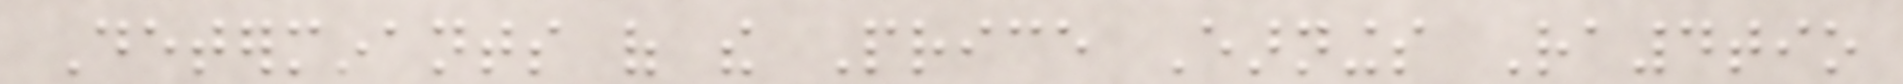Determinants of the Price Earnings Ra4tio
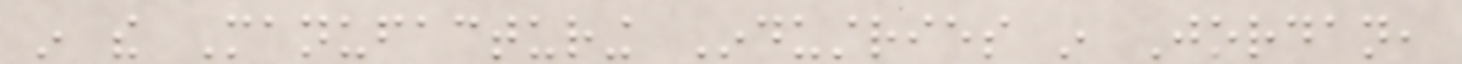in the Manufacturing Industries in Jordan,
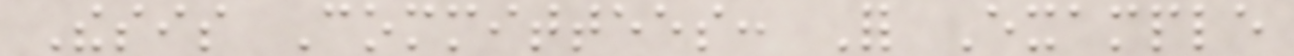Thesis Committees: For Example
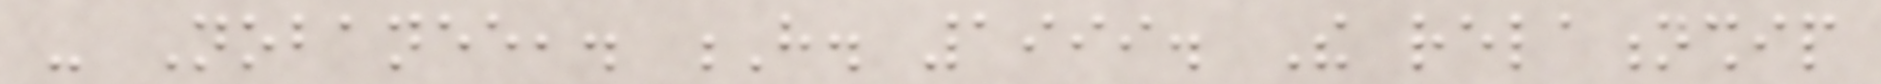- Nobanee,. H. 1999. The relationship
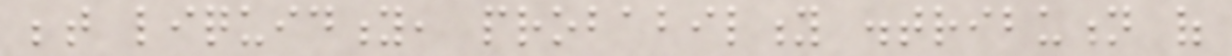between liquidity, probability distribution of
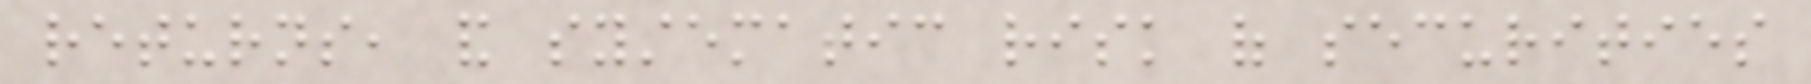returns, and systematic risk of securities
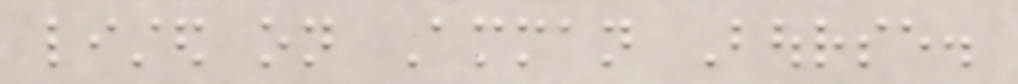listed on Amman Bourse.
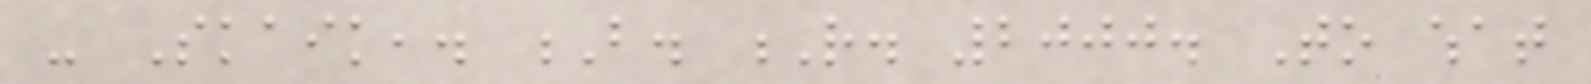- Skaik,. B. R. 2000. To what
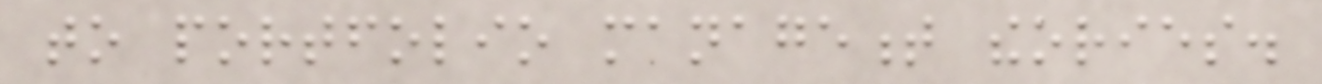to portfolio management theories.
